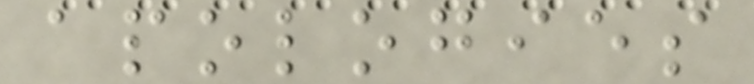apologies
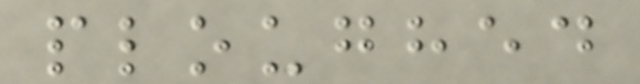ploughed
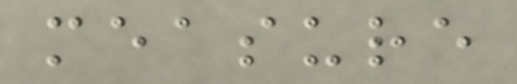measure
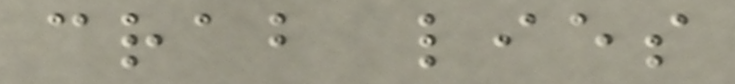crab lies
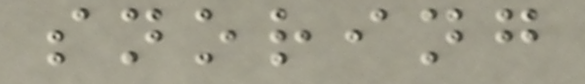snoring
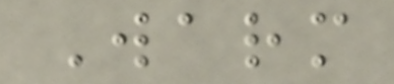Warm
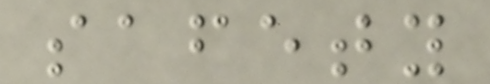safety
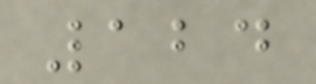124
